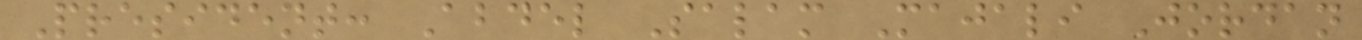President: Abdel Salam Majali Jordan
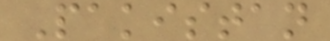Pakistan
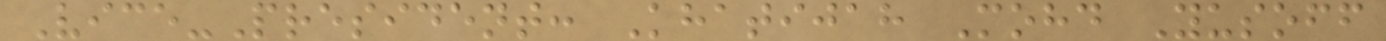Vice-President: Khatijah Mohd Yusoff
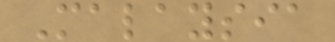Malaysia
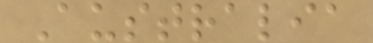Australia
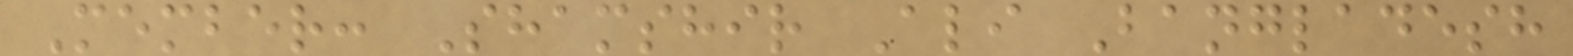Member: Shamshir Ali Bangladesh
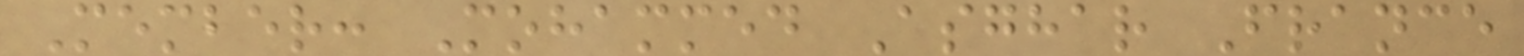Member: Mohammed Asghar France
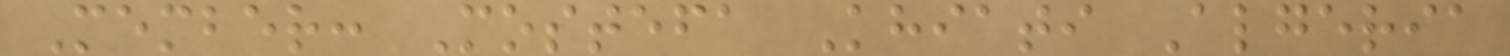Member: Mostefa Khiati Algeria
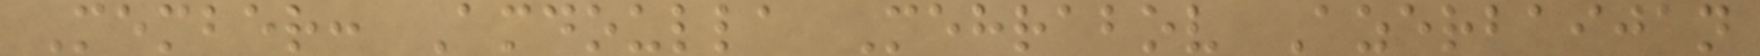Member: Amdoulla Mehrabov Azerbaijan
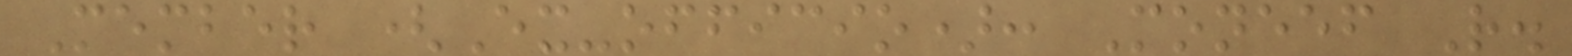Member (Ex-officio): Moneef R.
